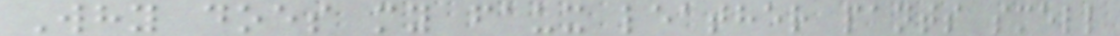Why does my faux leather pants smell
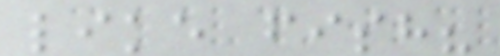like fish?
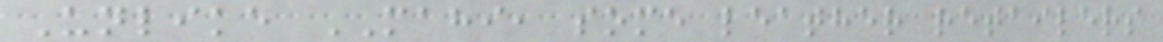Unlike MAHI, some leather retailers
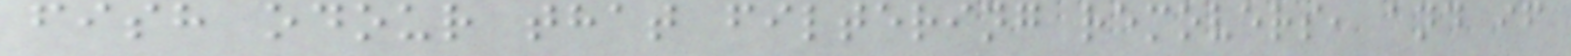fish odour that filtering removers, and if
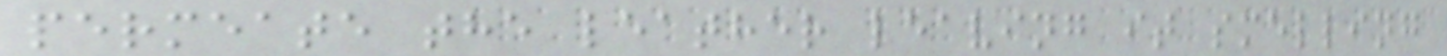permeate the leather leaving it smelling
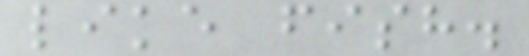like fish.
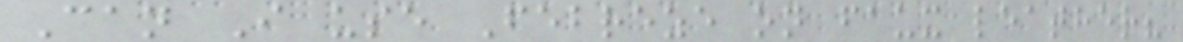Can I use Febreze on faux leather?
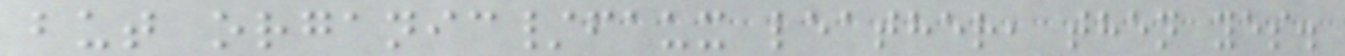but organic/faux leather, then yes.
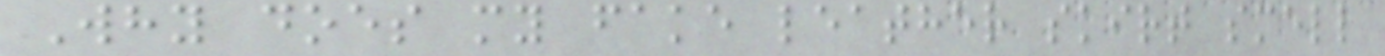Why does my fake leather skirt smell
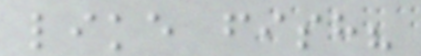like fish?
